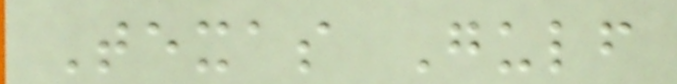Texas Gulf
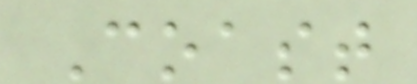Coast
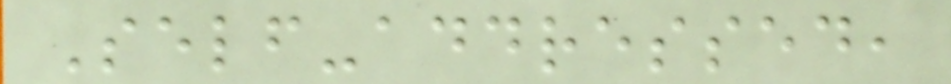Self-addressed,
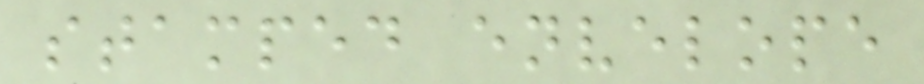stamped envelope
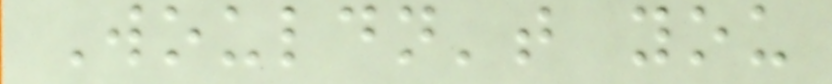Wouldn't you
